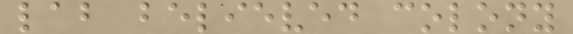lab believed colony
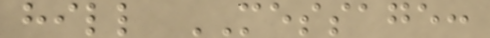hill MESSAGE:
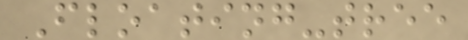Floating-tree
